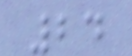24
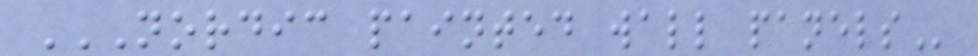NORDIC PAINTED WALL PANELS
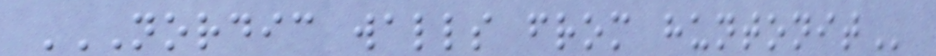NORDIC WALLS FROM HUNTONIT
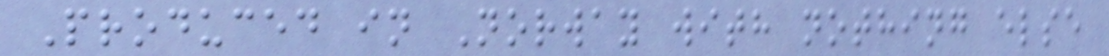Produced in Norway with nothing else
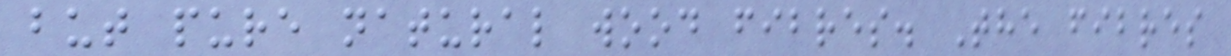but pure natural wood fibres. The fibres
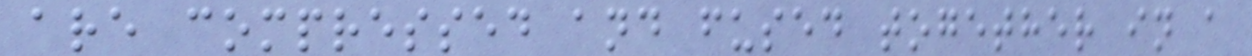are compressed and fused together in a
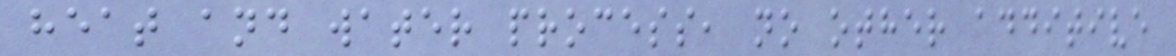heat and water process, no other additive
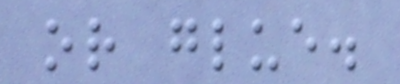or glue.
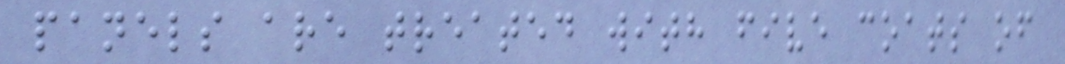panels are treated with five coats of
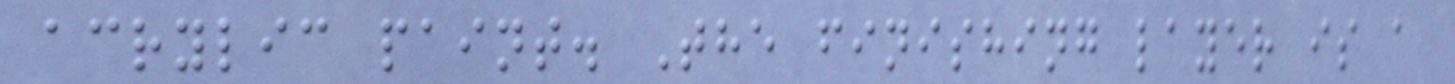acrylic paint. The finishing layer is a
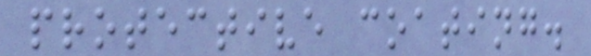protective coating.
